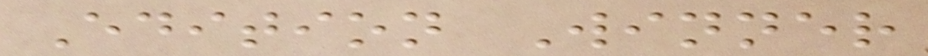Edition Winner
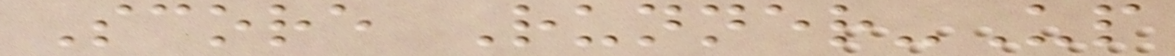Score Runner-Up
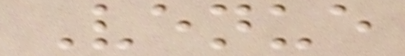Venue
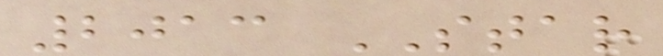2013 STAR
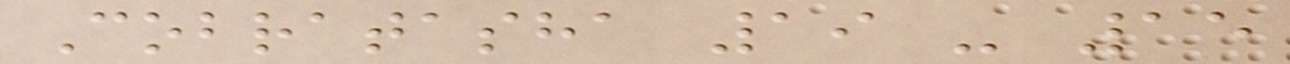Cobratasha 19 - 15
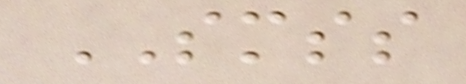SMSS
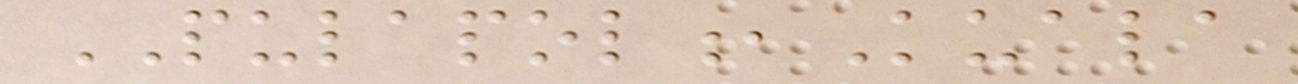PULAPOL,Kuala
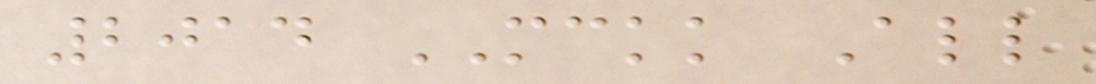2014 MCKK All
